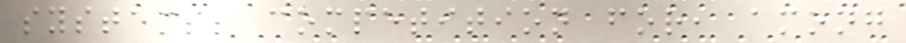systems; competition for, among
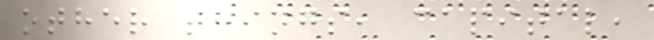other things, capital,
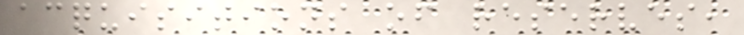acquisitions of reserves,
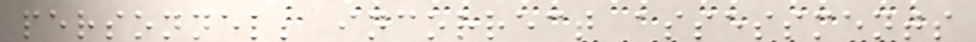personnel; incorrect assessments
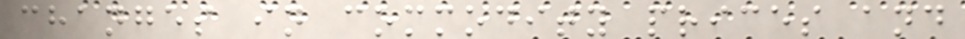changes in commodity prices and
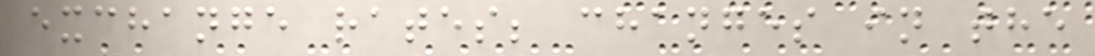exchange rates; changes in the
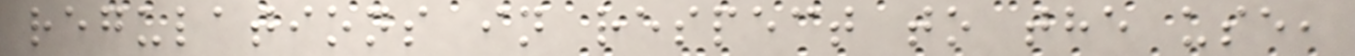regulations in respect to the use,
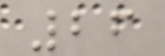26
